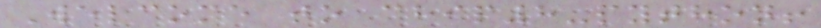Welcome to chip8-python!
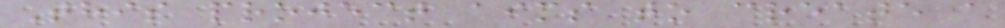This project aims to create a
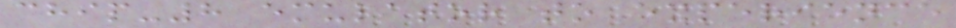chip-8 emulator to experience
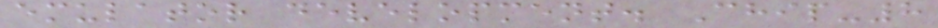emulator development. Chip-8
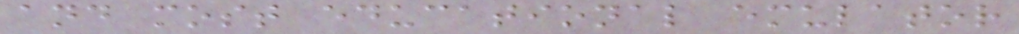and most educational emulator
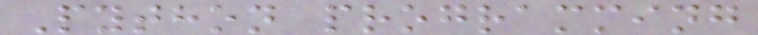Python programming
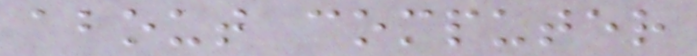about computer
